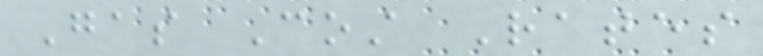Gas Cost Rates
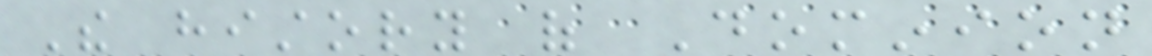The history of Dominion
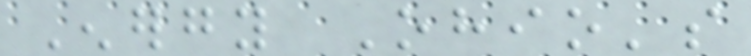Energy Ohio's
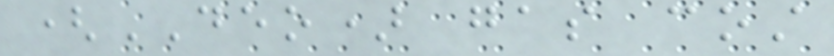(DEO) gas cost
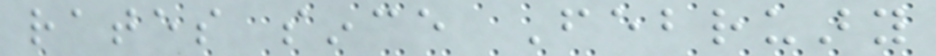rates since February
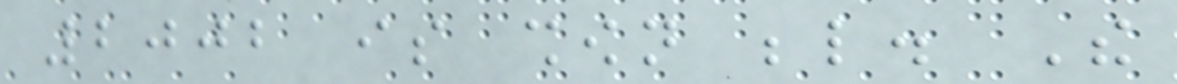2002 is shown below. The
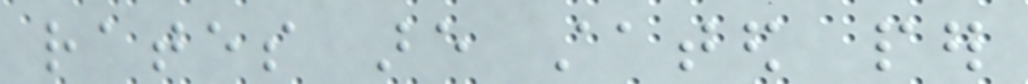rates are stated per
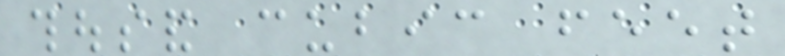thousand cubic feet
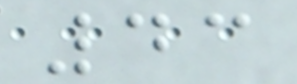43
